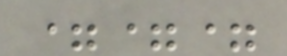===
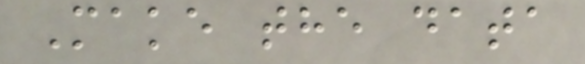Make the data
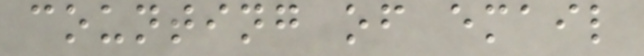counting of email
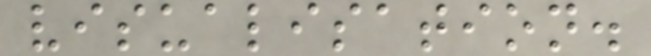visualisation.
